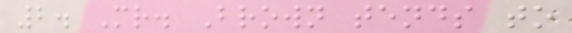2. Mr. Brown tends to
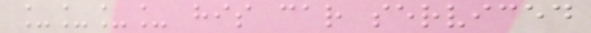____ his car serviced
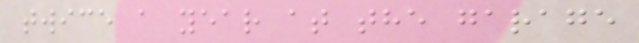twice a year at the garage
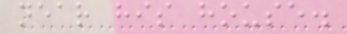near his house.
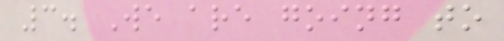3. We are going to
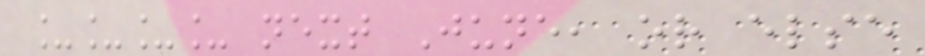____ next June, or else
